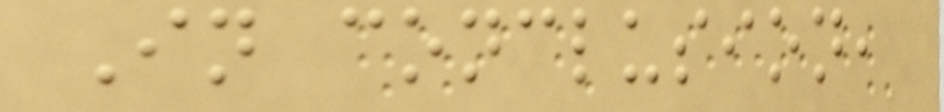In conclusion,
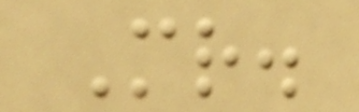Mr.
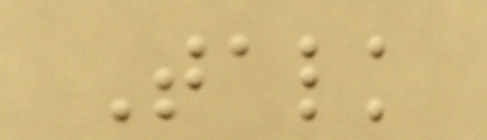Talk
